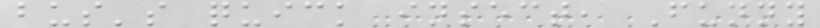bus's quick insect, Funny
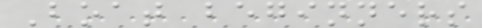Boat beginners
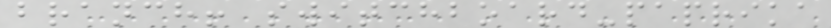branch! switchboard-paprika
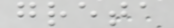greta
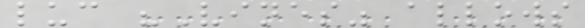luc "Vines" allows
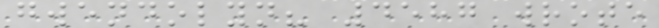gwendolyn? 4587 wrote
